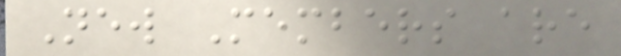New Members are
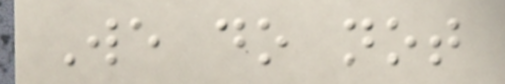We do not
